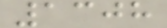1308
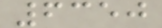6350
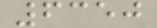6350
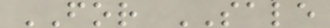FOR SALE
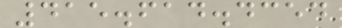415.614.4354
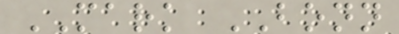MARK BONN
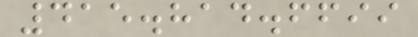415.814.6699
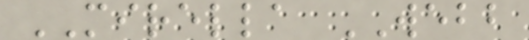MIRELLA WEBB
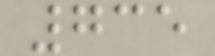735
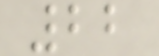22
